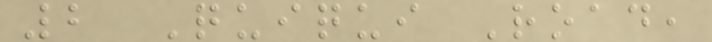2 Quiqui Road,
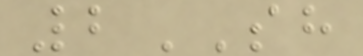2SH
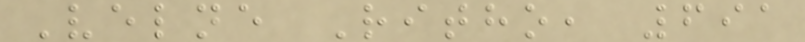Velne Ritho, 691
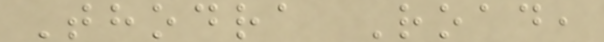Thodra Road,
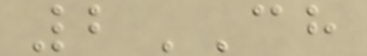2CH
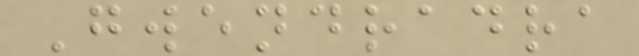Gwendradra
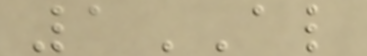1AL
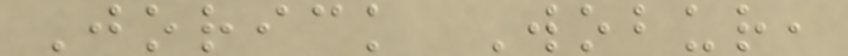Jorick Wobur,
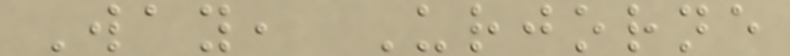Way, Urjorne
